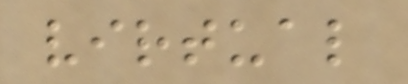virtual
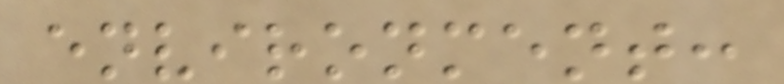environment:
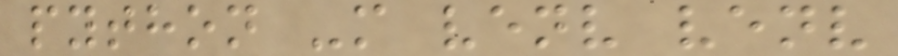python -m venv venv
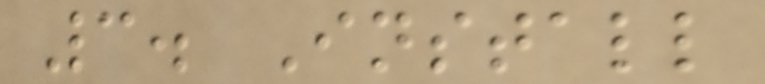3. Install
